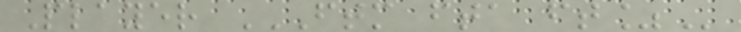Player FTM FTA FT%
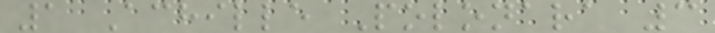1 Achille Polonara 3
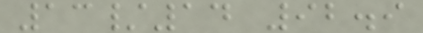13/14 92.9
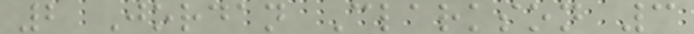2 Jordan Clarkson 3
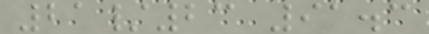21/23 91.3
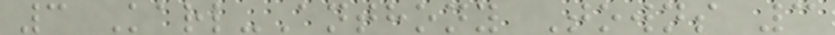3 Karl-Anthony Towns 3
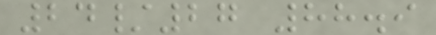24/27 88.9
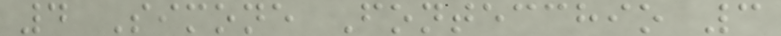4 Simone Fontecchio 3
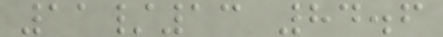11/13 84.6
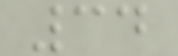34
